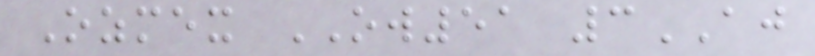Ozmex OW51 3AJ
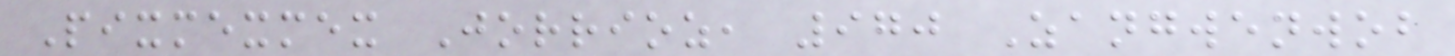Pixmexmex Jorrioz, 970 Zangwenwob
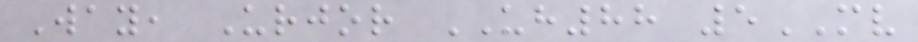Way, Urjor UH88 5MV
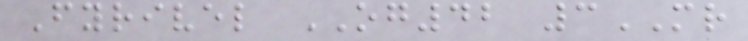Fyrivel OG42 3MR
